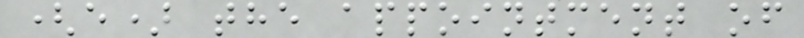(e) the appointment of
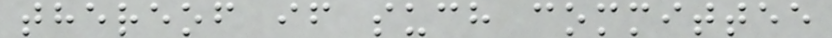thereof if such committee
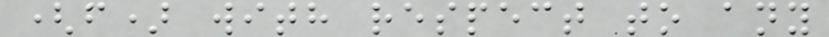(f) with respect to any
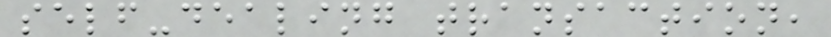self-dealing transaction,
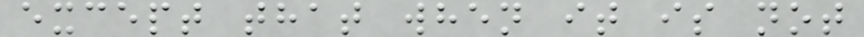except that when it is not
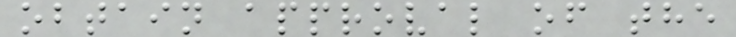obtain approval of the
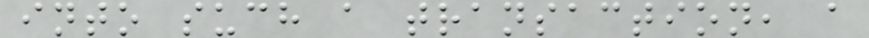into such a transaction, a
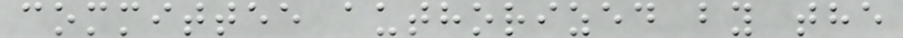committee authorized by the
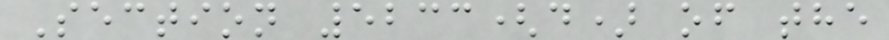Section 5233(d) of the
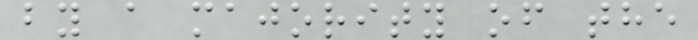by a majority of the
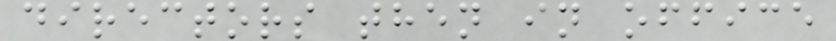directors then in office
